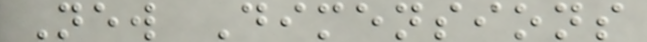New Dimensions
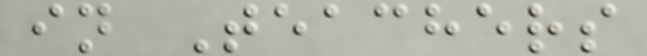in Teachers
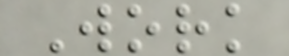Work
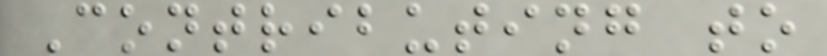Contributing to
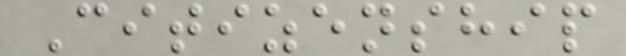Citizenship
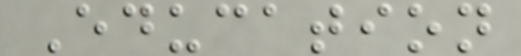Education
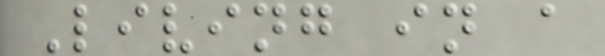Living in a
